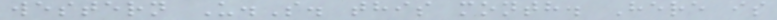western U.S. this month. Here is
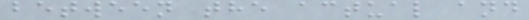between the actual and
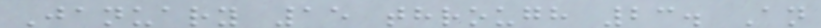January 15 through 23. An
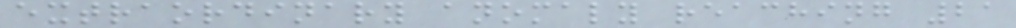extraordinary anomaly reaching 21
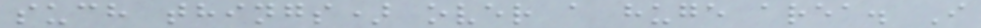such things) over a huge area. I
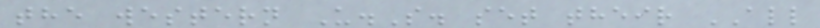the western U.S. set their ALL
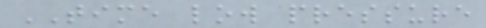TIME low pressure
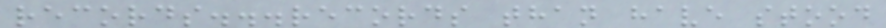records...records than have stood
